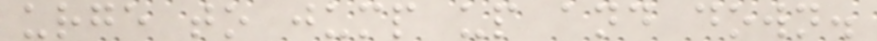urge to jump up and down.
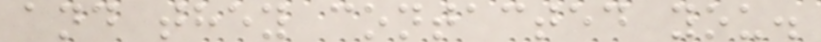and they contacted you.
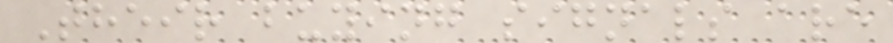Their buying signals are
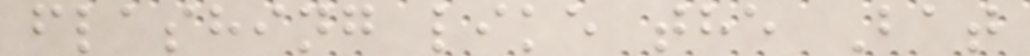flashing like the Bat
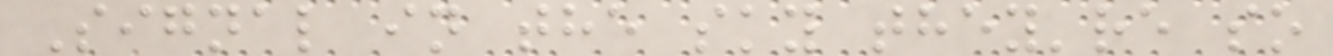Signal in the sky they're so
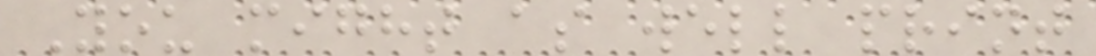You might as well print
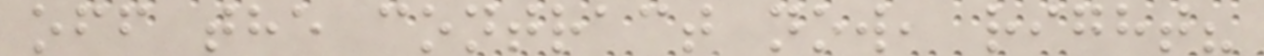off the contract now, right?
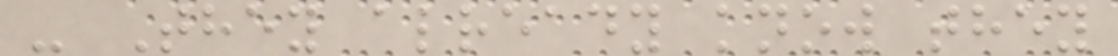- They already know they
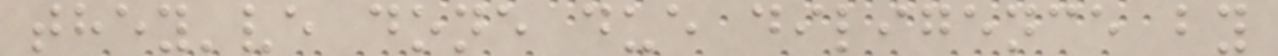they've done due diligence by
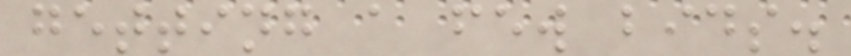getting a few bids.
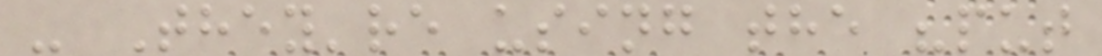- They're using the "put
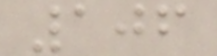106
